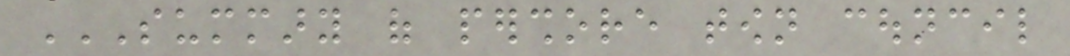SUMMARY OF PERSHORE TOWN COUNCIL
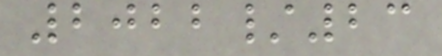2022/23
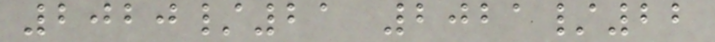2020/21 2021/22
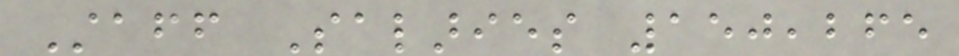Staff Salaries 150,265
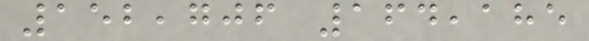152,706 164,185
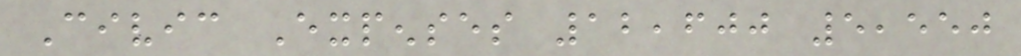Civic Expenses 12,600 5,550
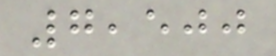7,500
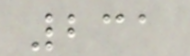231
